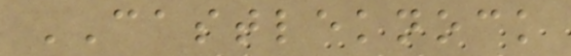CASTLEKNOCK
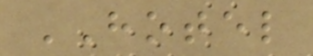HOTEL
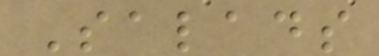Salads
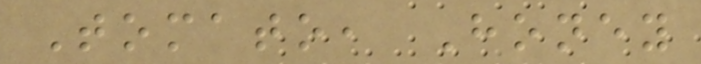Tomato, Honey
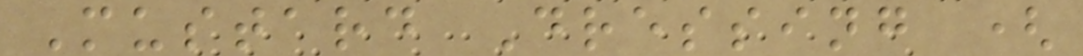Mustard Dressing (
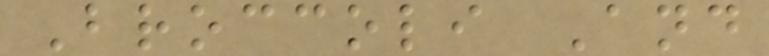Broccoli And
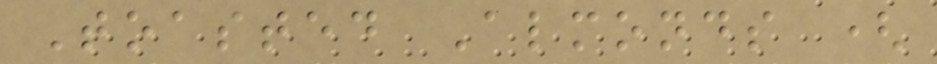Toasted Almonds (
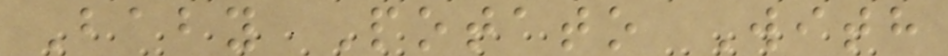Baby Potato With
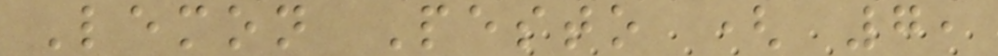Lemon Pesto ( 7,
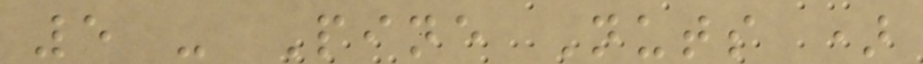5 - Pine Nuts )
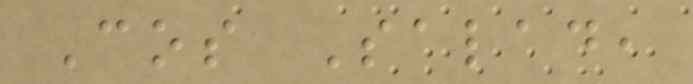Cos Salad,
